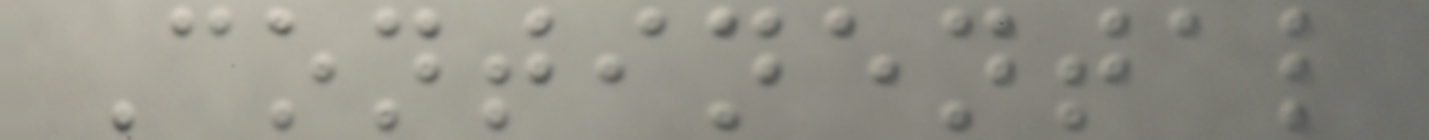Continental
